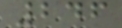246
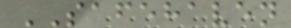SAFEHAVEN
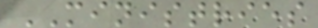MINISTRIES
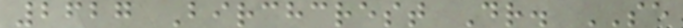2627 Birchcrest Dr. SE
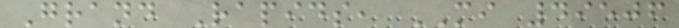Grand Rapids, MI 49506
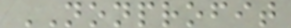NONPROFIT
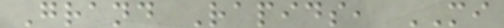Grand Rapids, MI
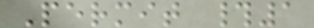Permit #1
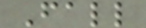Fall
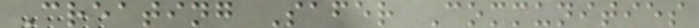Creating Safer Communities
